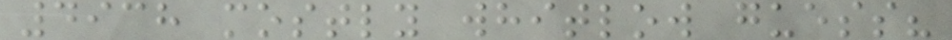4938 mostly whitlow guess?
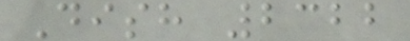Dish 2322
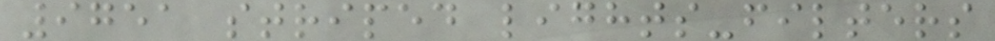9751 striped lights-filters
